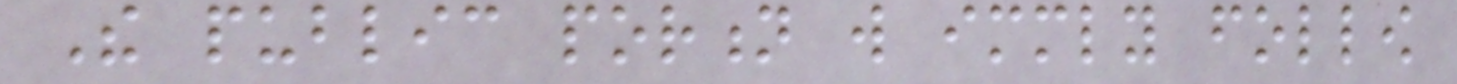The public portion will immediately follow
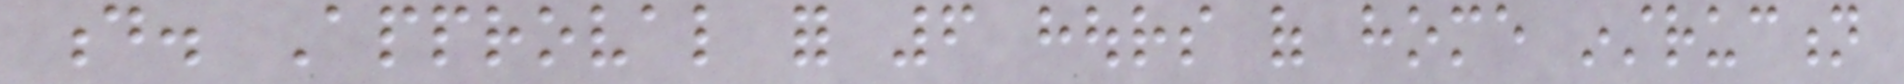d. Approval for 6 hours of home instruction
